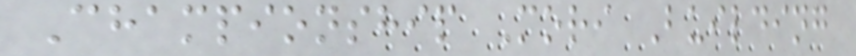Championship Mori Building
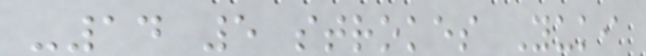-14 5 strokes Yuki
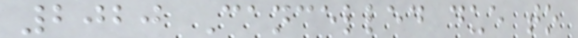2020 Cancelled due to
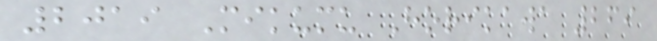2019 Mikumu Horikawa 269
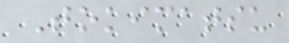Tokimatsu
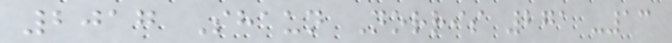2017 Shaun Norris 271 -13
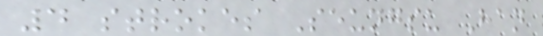4 strokes Seungsu Han
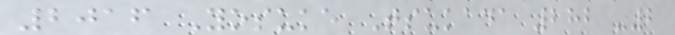2016 Yosuke Tsukada 282 -2
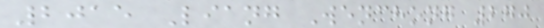2015 Liang Wenchong 270
